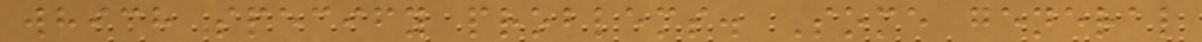which specify problems. Some general
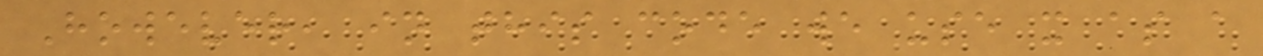However, in this code we use x as a
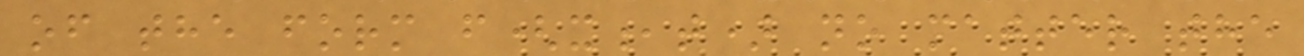of the form f(x,t) no matter the
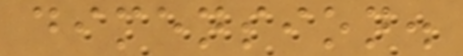dimension.
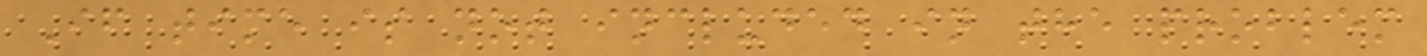If time is not included in the problem
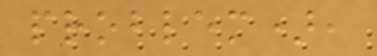problem),
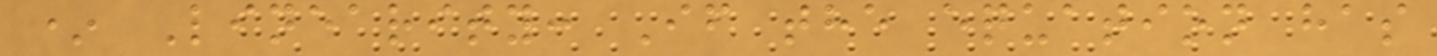* Linearity: If the equation has
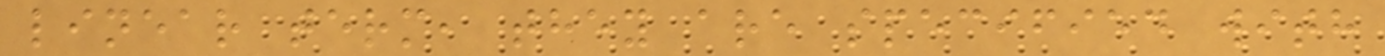linear term, they are specified with
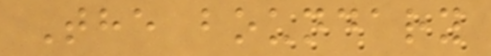The boundary
